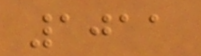1011
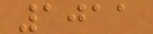1011
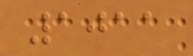1011
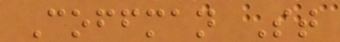Coffman St
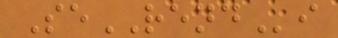SeRENDi
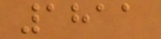1811
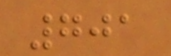701
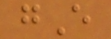gE
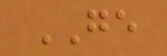GE
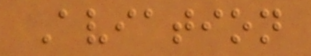Aviation
